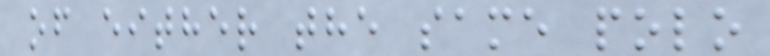of either the same polo
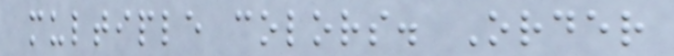multiple colors. Order
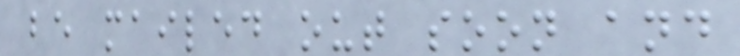be mailed out soon and
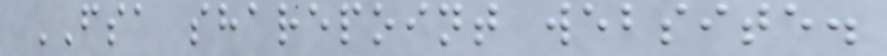FSA sharepoint website.
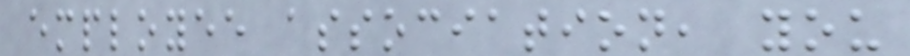employee association, you
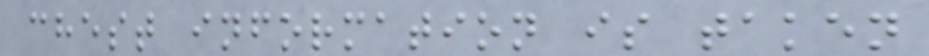chest information is taken
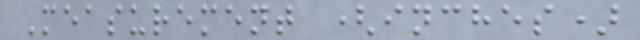Measurement (inches)
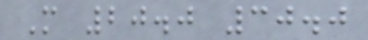M 20.0 30.0
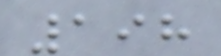198
